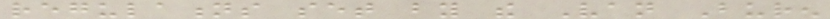regulations set by the Van Buren
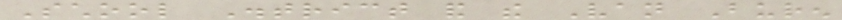School District and the Van Buren
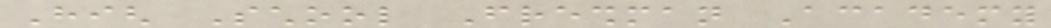High School Freshman Academy
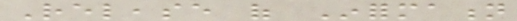Release of Information
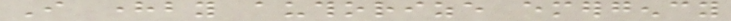I hereby authorize emergency
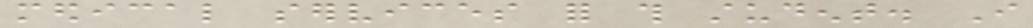medical services for this student. I
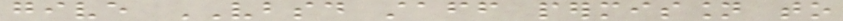give VBSD staff permission to
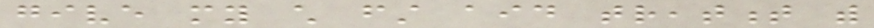give my child first aid treatment with
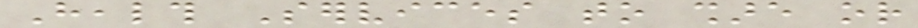Health Services to share or
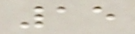15
